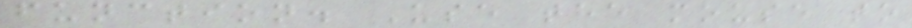function. Use the mouse to
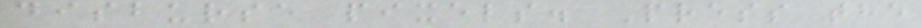disburse pixels. Press the
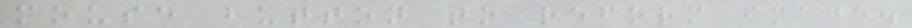mouse button to reform image.
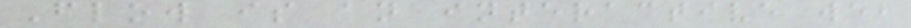Flow is an interactive web
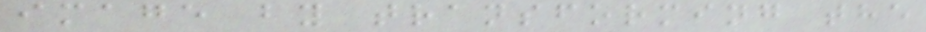image by transforming the
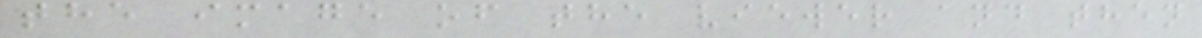the image of the viewer and then
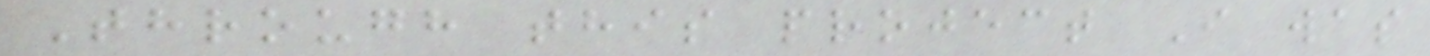Through this project I was
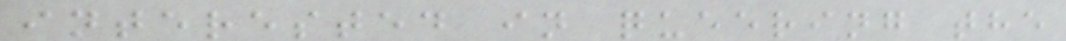interested in queering the
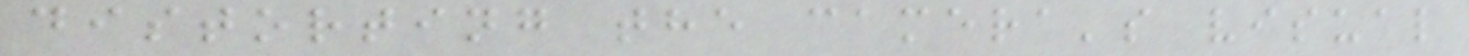distorting the camera's visual
